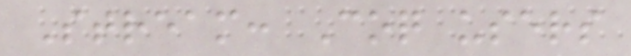Stream: Coq users
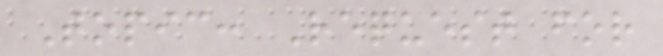Topic: Request for
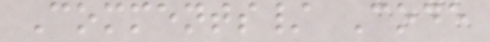Comments/ Code
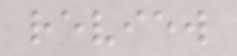review
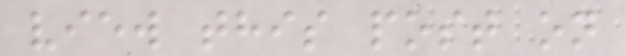view this post on
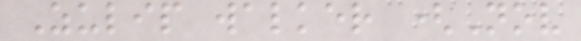Zulip walker (Nov
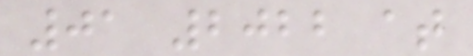01 2022 at
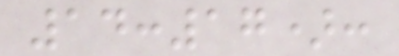14:17):
